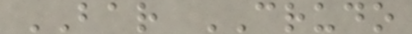BAR CRUDO
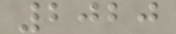2020
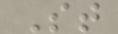St
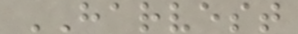HARVEST
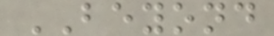BEYOND
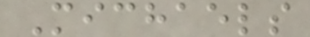Michaels
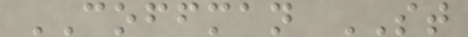COFFMAN ST
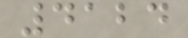4124
